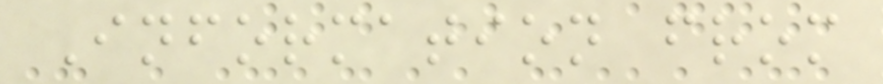Information from
